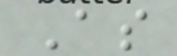As
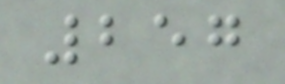257
